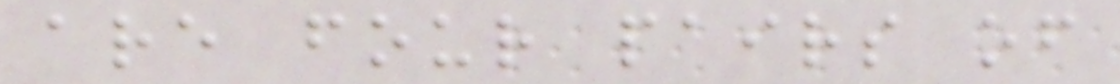are four pairs of
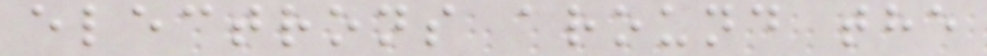electrons around the
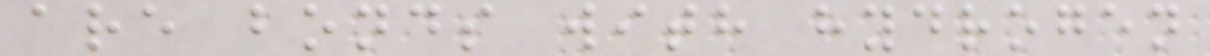are bonds with hydrogen
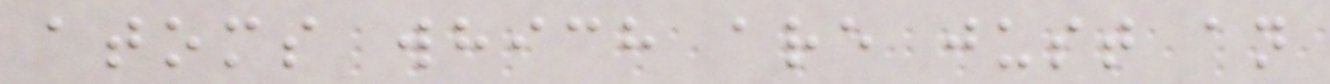atoms which are just an
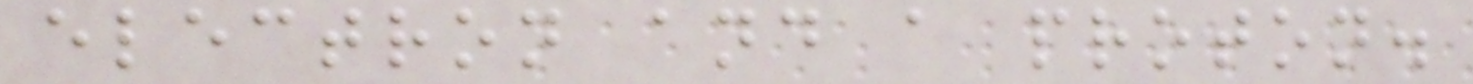electron and a proton.
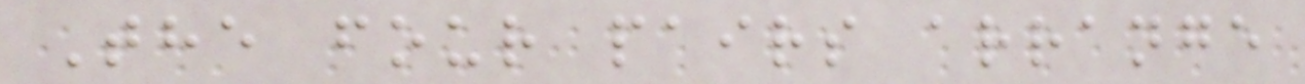The four pairs arrange
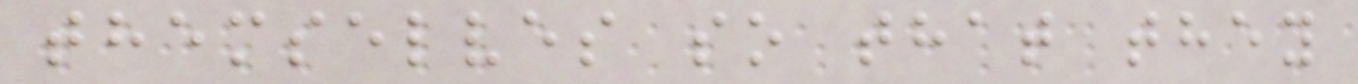themselves so that they
